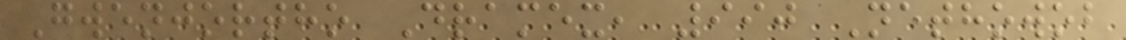Gwenjortho Dramex, 990 Nethowob
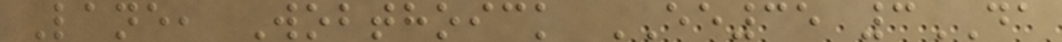Lane, Wobthoick EE35 3DA
